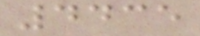4435
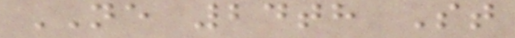NE 24th St
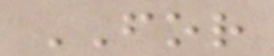FOR
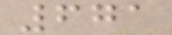671
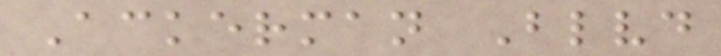Ackerman Blvd
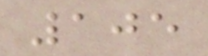105
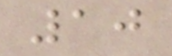10
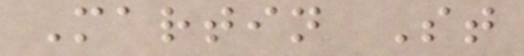Martin St
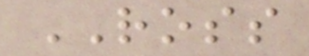ROSS
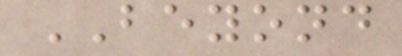BEYOND
